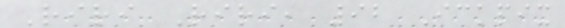Riri Riri, 92 Ickpix
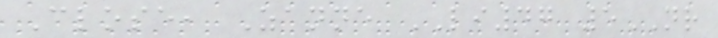Close, Zanne LI47 5NR
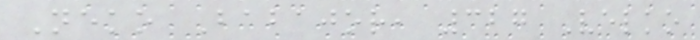Neko Babajor, 327 Velko
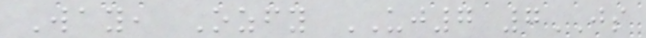Way, Ozfy UJ7 7JS
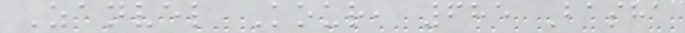Zanvel Kour, 685 Basha
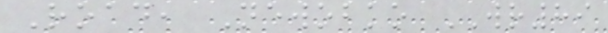Road, Newobko WR89
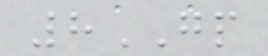8GP
